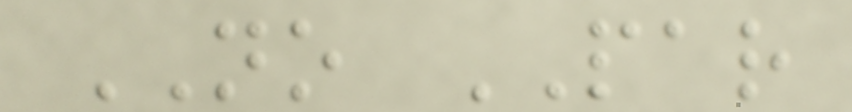NO PAR
